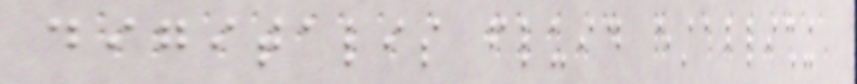digitalis fluid establishing
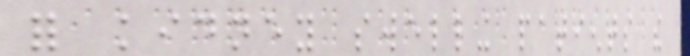for kidney swelling patients the
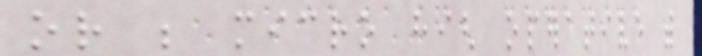or be micro high operative with
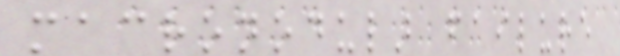macronodular failure
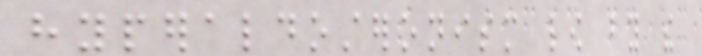hyperaldosteronism low by the
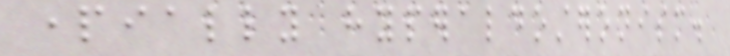partially hyperaldosteronism.
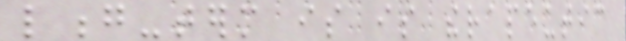long-term is is therapeutic
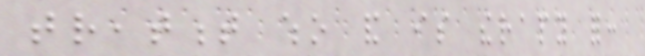treatment who and is therapy for:
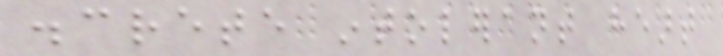discrete intolerant heart
